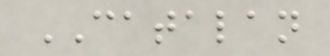CATALAN
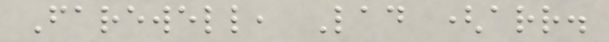Farewell, Lad (arr.
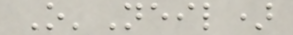O'Neil)
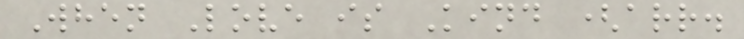When Love is Kind (arr.
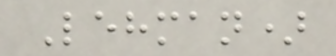Lehman)
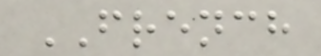FRENCH
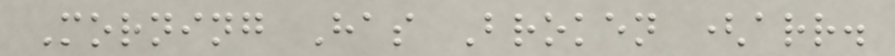Morning Has Broken (arr.
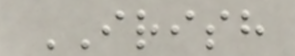IRISH
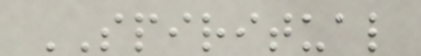SPIRITUAL
